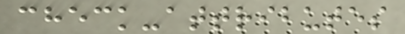check-attributes
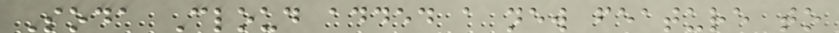Soda Cloud added a new feature to
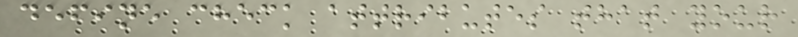define check attributes that your
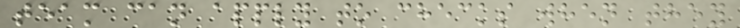team can apply to checks when they
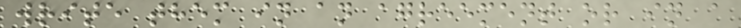write them in an agreement or in a
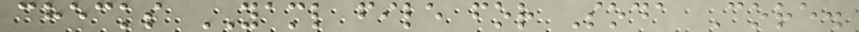checks YAML file for Soda Core.
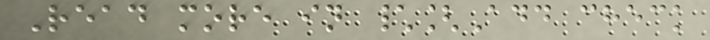Read more in \[Add check
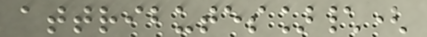attributes]\(
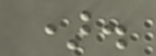).
